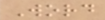Word
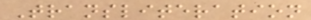Transliteration
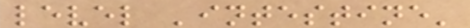level 'intestine'
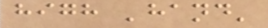high 'hand'
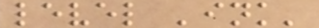level 'ink'
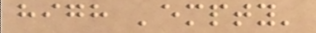high 'empty'
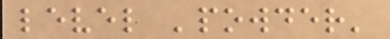level 'powder'
